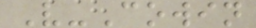V-Cowin
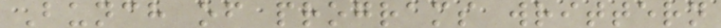Bunch of programs writtern
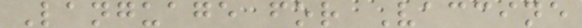Language for Vaccine
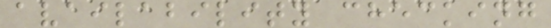availability checking
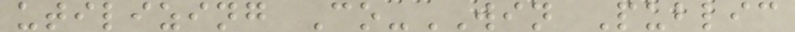utilizing Co-WIN Public
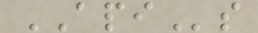APIs
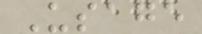Usage
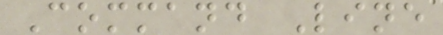Command Line
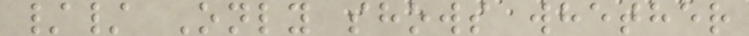// Only shows whether
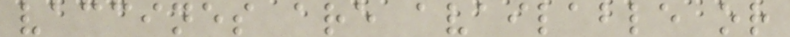vaccines are available or
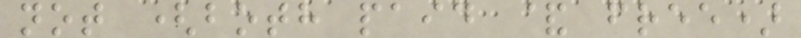not (both paid & free)
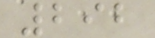292
